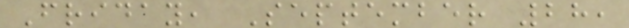Friday, September 28,
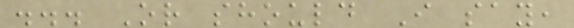... Or should I say,
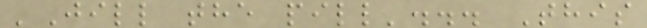'Jill the pill'... This
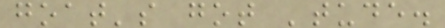goat's got 'tude.
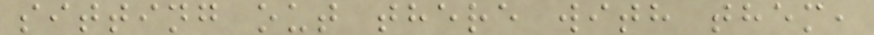sitting out there with them,
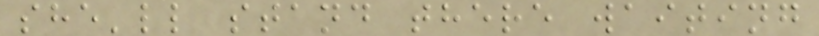she'll stand there waiting
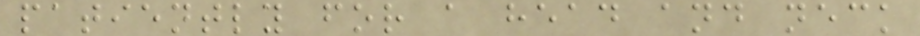patiently for a head and neck
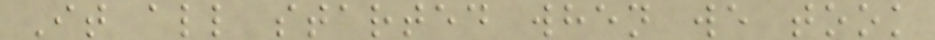It all started when we took
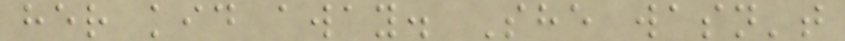her kid away. She wasn't
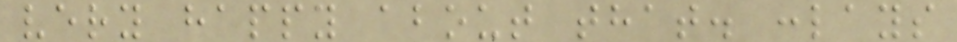very happy about that. :lays
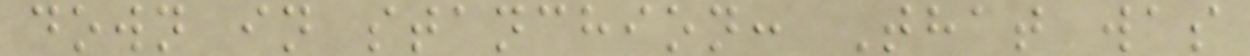down in stanchion: That was
